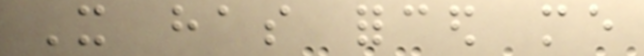It has forced me
